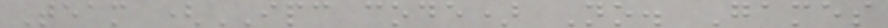Team (IPC code) No. Games
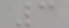3
